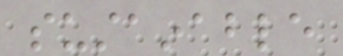sustainable
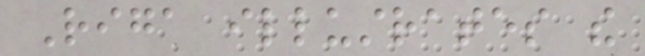Riga illustrates the
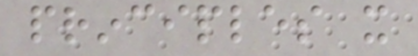principles it
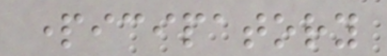participatory
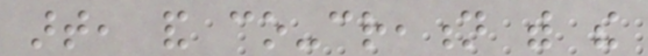art, and co-creation with the
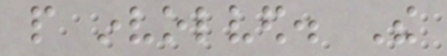people involved. The
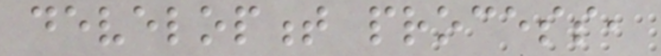development process,
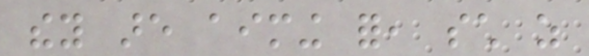they are aiming for, such as
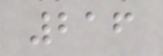216
